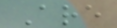Are
